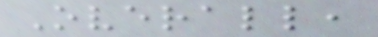Overall,
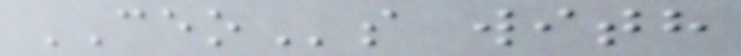CEOs with
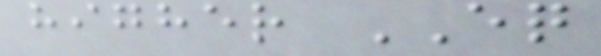higher EQ
